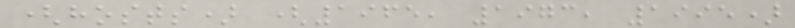(hosts) (1965, 1973, 1995)
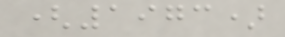(1973)
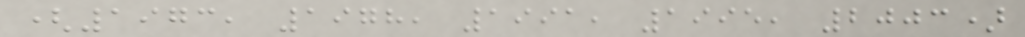(1973, 1978, 1991, 1995, 2003)
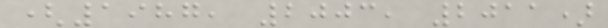(1987, 2003, 2011)
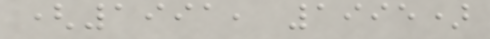(1991, 1995)
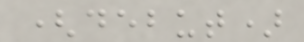(debut)
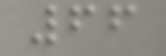66
